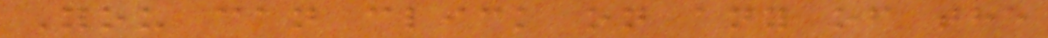You can click on any of the
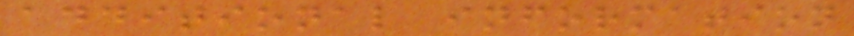additional information
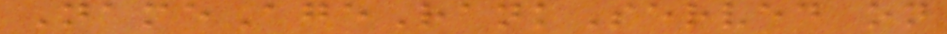NameAgeRankServed on
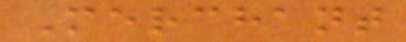Merchant
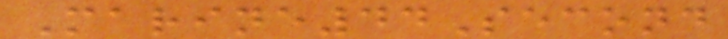Marine44Second
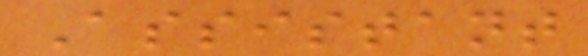Assistant
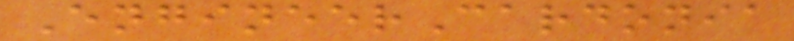EngineerCardonia
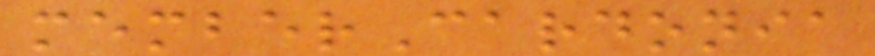memberCardonia
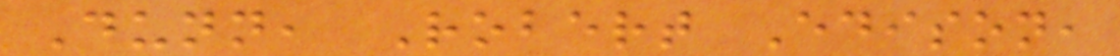Dunn, Robert Edison,
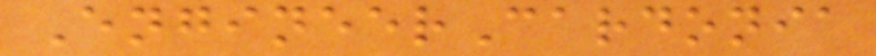EngineerCardonia
